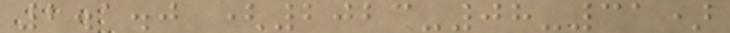2.1.0 (2023-08-31)
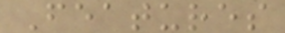Features
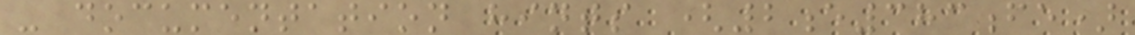- documentation hints (2e383fe)
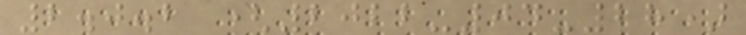2.0.2 (2022-04-28)
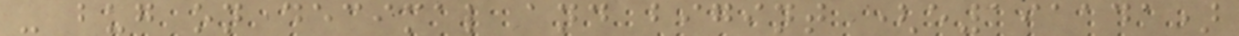- bug on decimal and bigint (e191141)
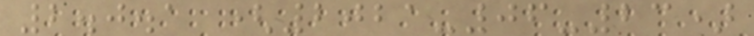2.0.1 (2021-06-23)
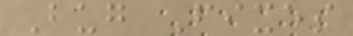Bug Fixes
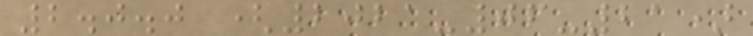2.0.0 (2021-06-21)
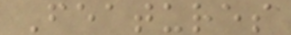Features
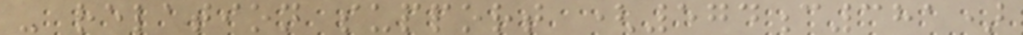- relation support (574c381)
